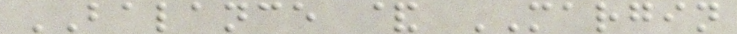BALANCE & MARGIN
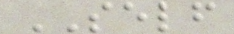SELF
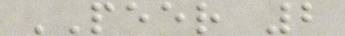PEER 2
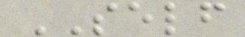SELF
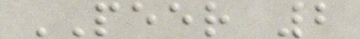PEER 2
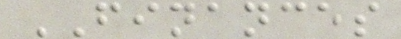FINANCES
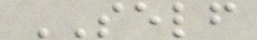SELF
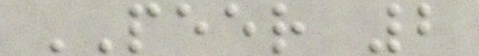PEER 2
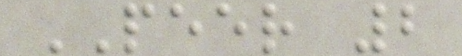PEER 2
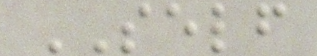SELF
